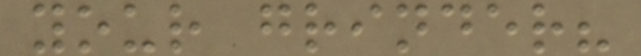your grinder?
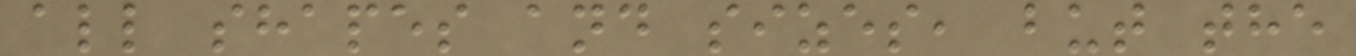all shapes and sizes, but the
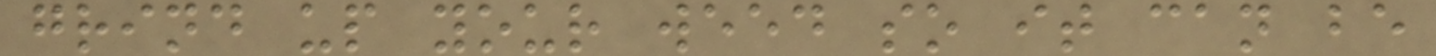grind up your weed so it can be
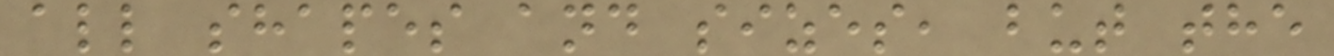all shapes and sizes, but the
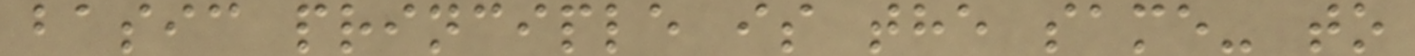basic principle is the same- to
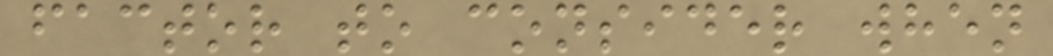factor to consider when
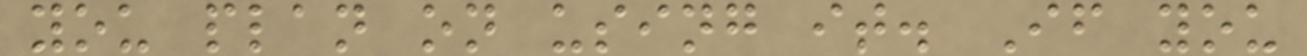you plan on using it. If you
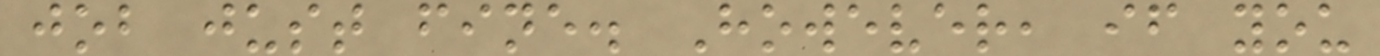job just fine. However, if you
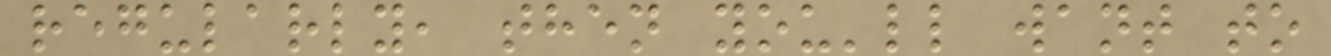regularly, then you'll want to
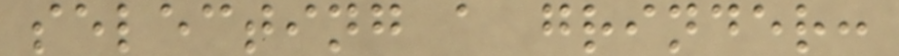selecting a grinder:
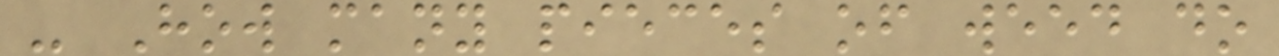- How many pieces of weed do
